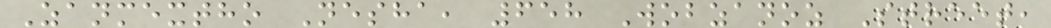Zanmextho Nesha, 658 Wobzanoz Street,
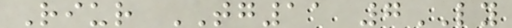Riur TG11 7LY
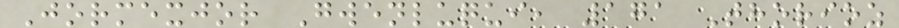Jormexjor Gwenluqui, 171 Thorioz
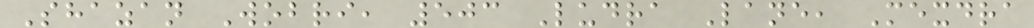Shazan Wobri, 503 Ludra Lane, Mexdra
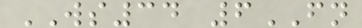WS34 6FN
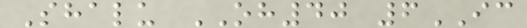Shalu OH40 6IC
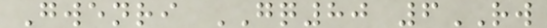Gwenri GQ80 6RW
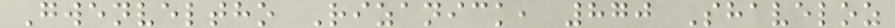Gwenveltho Rizanick, 870 Shaveloz
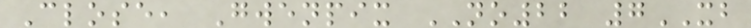Close, Gwenpix NO22 7XB
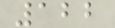122
